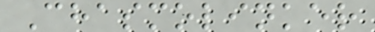Chasmolinker
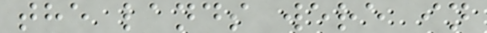the lands were in
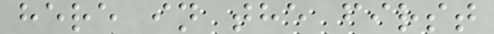here in the first
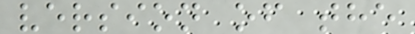version of the
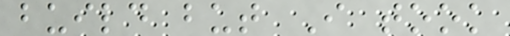build but I took
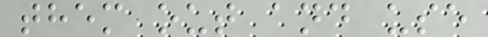them out and use
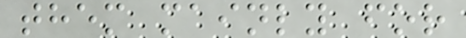them mainly for
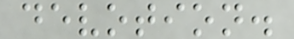devotion.
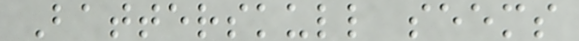Batterskull seems
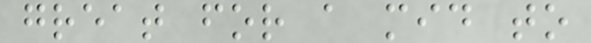great for a mid to
